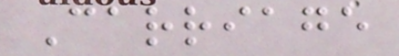Carriage
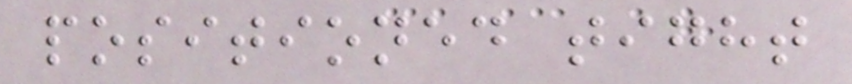positioned tight
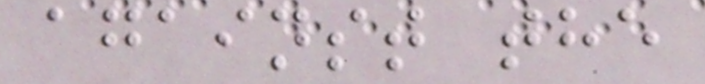against the
